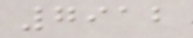7912
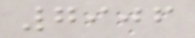7906
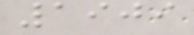1909
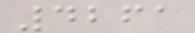4261
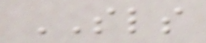SLS
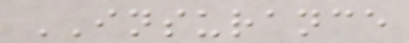INSURANCE
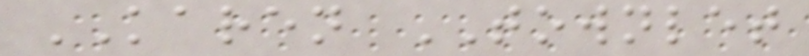KAREN TOWNLET
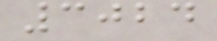3024
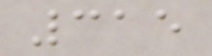315
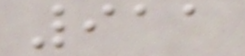911
